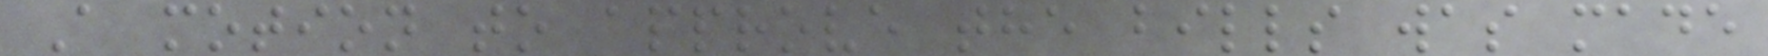A motion to approve the bills was made
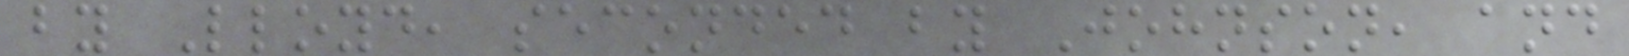by Lloyd, seconded by Johnson, and
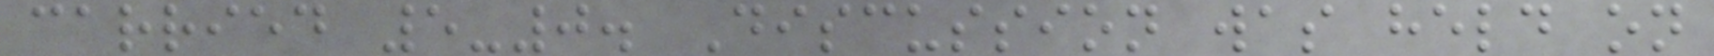carried 5-0. Discussion was held on
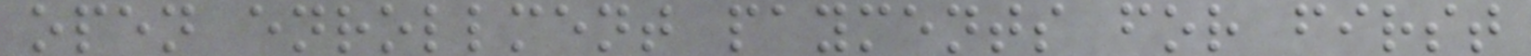open enrollment payments for first
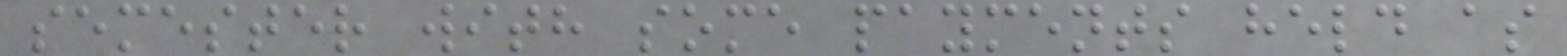semester with some payments held as
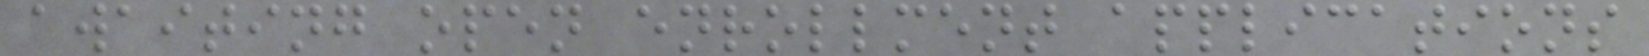awaiting open enrollment applications
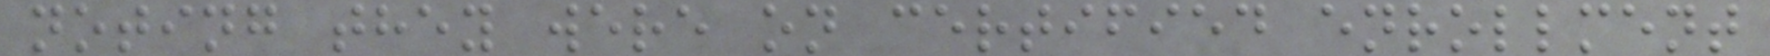noting they were on certified enrollment
